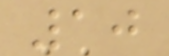10
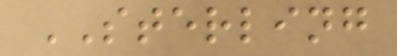STERLING
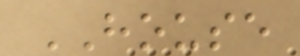HOUSE
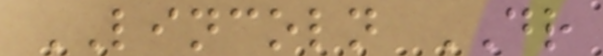LINCOLN DR
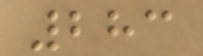283
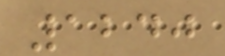1240
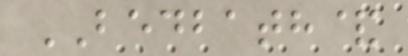BEDBATH&
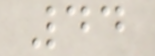44
